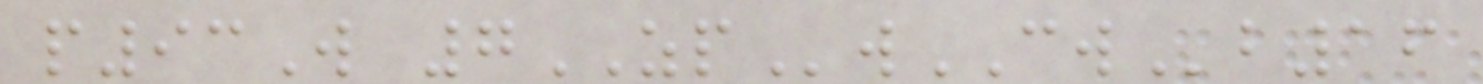p93W 7ZPwCWb16
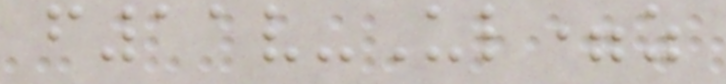f11v-Ul=z
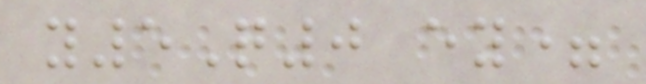y5Q0 ey=
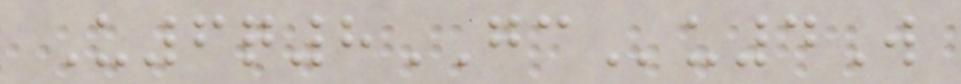U6q8GCu4W
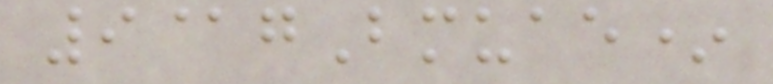9@gBmuae*
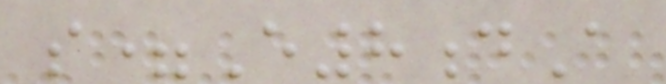s=E8dA
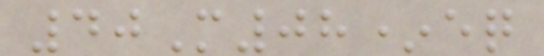40M08*eq
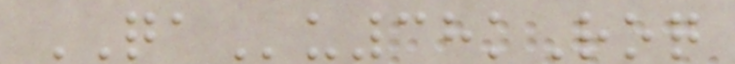QAu38kRoq
